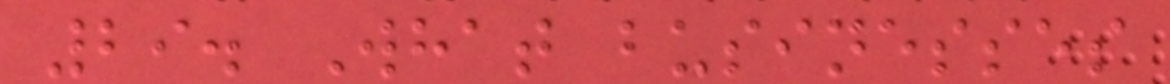29. What businesses
